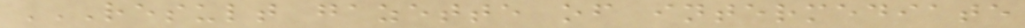RESULT GAZETTE OF INTERMEDIATE
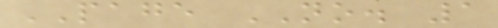PAGE NO. 1
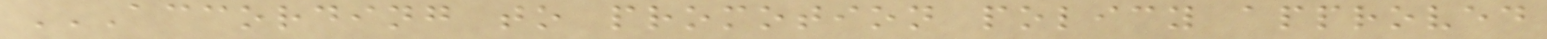ACCORDING TO PROMOTION POLICY APPROVED
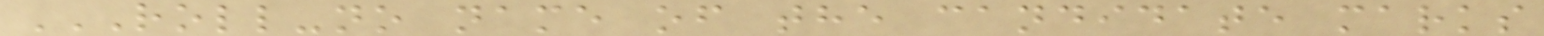ROLL-NO NAME OF THE CANDIDATE MARKS
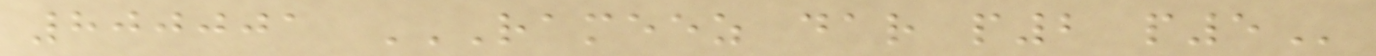800001 RAMEEZ DAR P2 P5
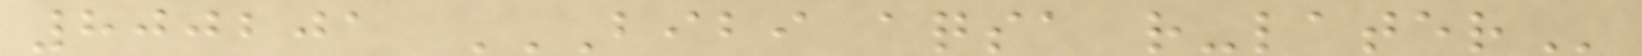800201 BIBI AQSA R-LATER
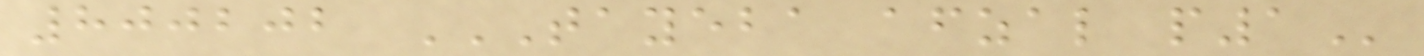800202 TAYEBA AFZAL P1
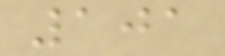101
